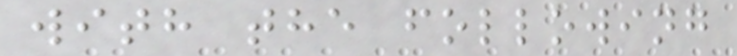with the following
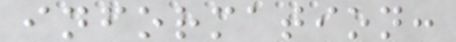information:
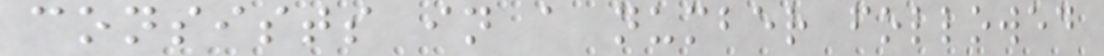consists in a number followed
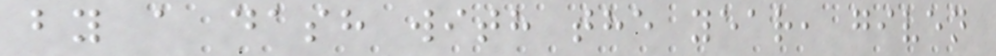by a dash with the year, given
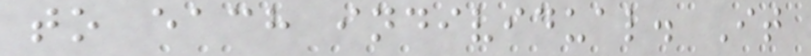to each individual. It
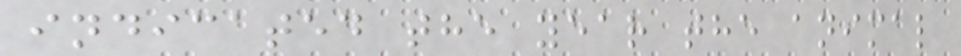indicated the year the animal
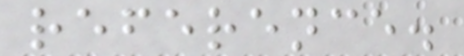reference.
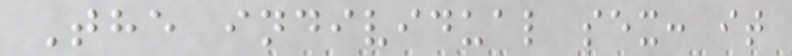The individual sex: it
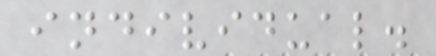individual.
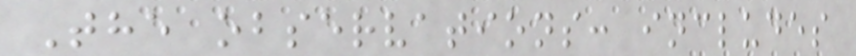The observations: includes
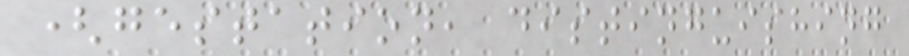(gestation, distinguishing
